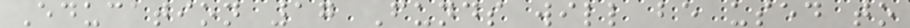Education 17 Funds will be used to
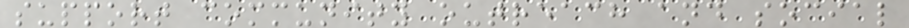support community outreach and social
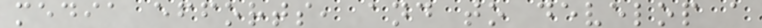media efforts, and to develop a
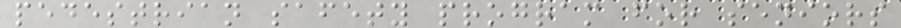pedestrian safety program for seniors
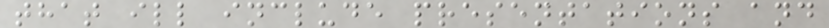that ill include presentations and
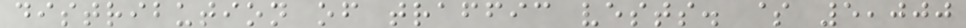distribution of traffic vests. $ 5,000
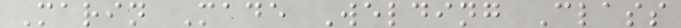Marin Made Welding Class
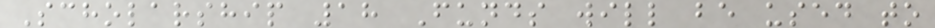Scholarship 18 Funds will be used to
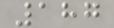187
